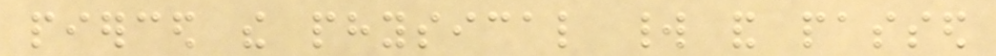pierced the physical world and passed
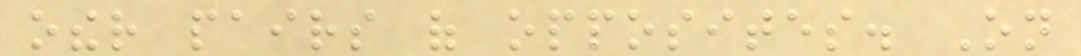other pairs of opposites. On
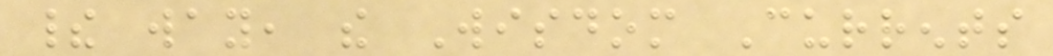their way, the Wisdom Currents
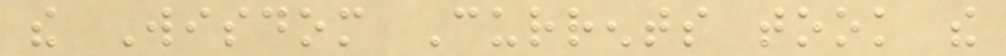the Wisdom Currents took the
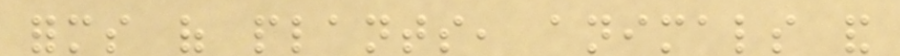forms of plants, animals and
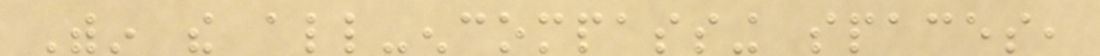Within the all-encompassing spaces,
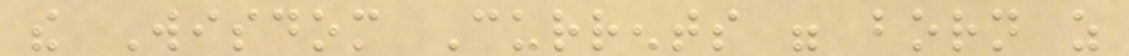the Wisdom Currents were born as
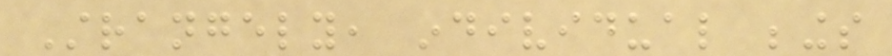Strangely, individual beings
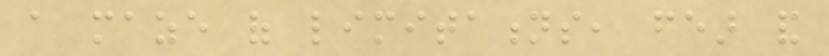a maze of limitations, fear and
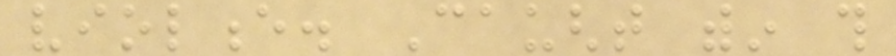violence. Caught within this
